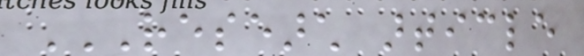RESEARCH ARTICLE
